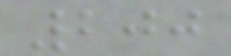200
